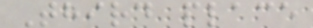Third place
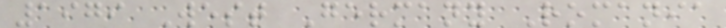1979 West Germany Romania
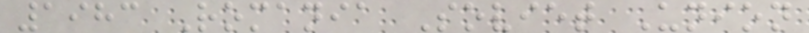1983 Romania Soviet Union
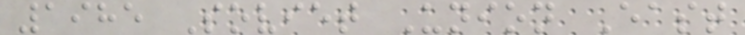1985 Soviet Union East
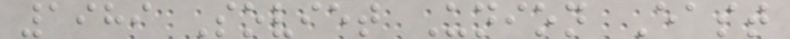1989 Soviet Union East
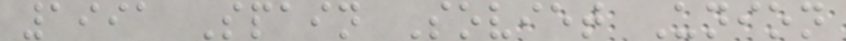1991 Spain Soviet Union
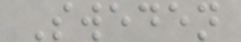Sweden
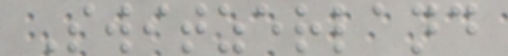Switzerland
